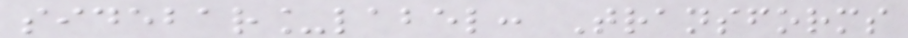sidebar_label: Transforms
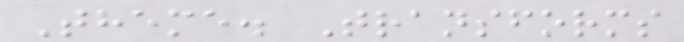Theme. Transforms
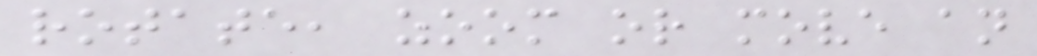rotate, zoom or move an
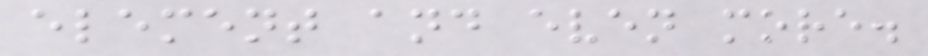element and even more.
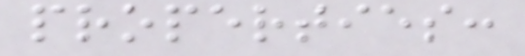properties:
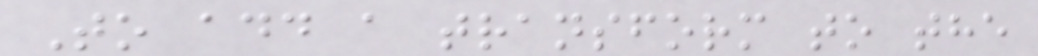To add a transform to the
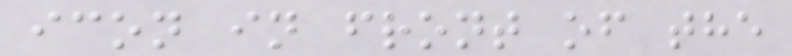icon in front of the
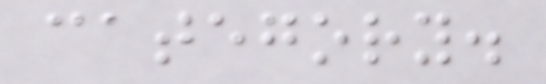category.
